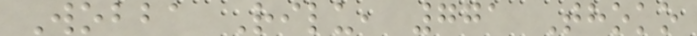Wobba Rilu, 771 Thoko
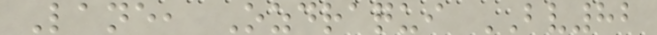Lane, Ozdraqui BV82
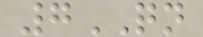7QN
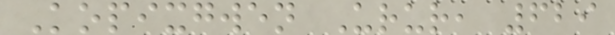Kopixgwen Urur, 629
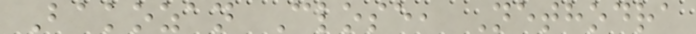Bakozan Close, Nethodra
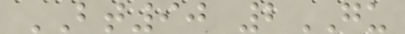BT90 2GU
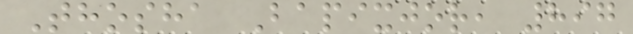Thosha Bapixjor, 897
